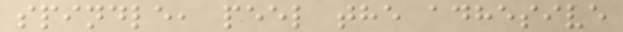spindle, peel the adhesive
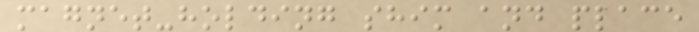magnet-holding shim and place
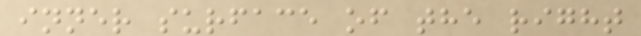inner surface of the right
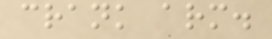crank arm.
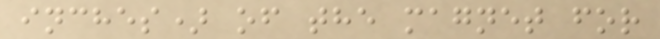inches) of the magnet for
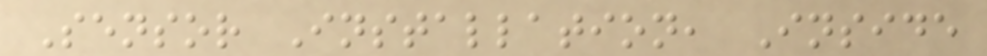Sensor Installation, Inside
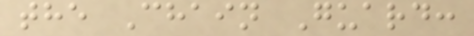the Chain Guard:
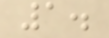1.
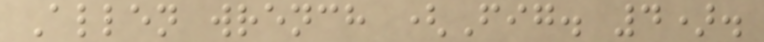Allen wrench (Fig. 4).
